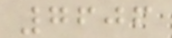7606
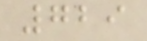729
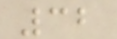32
